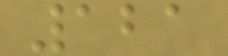121
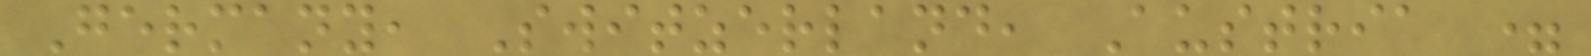Germany, Switzerland, Austria =
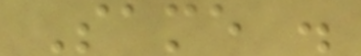Same .
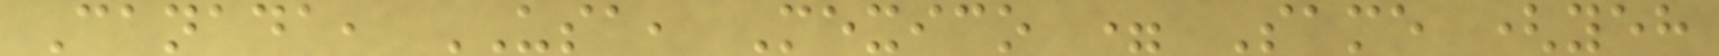Canada, USA, Mexico = Same (yeh
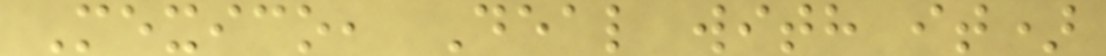Mexico, Deal with it)
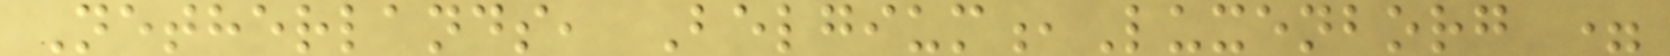Netherlands, Belgium,Luxenborg =
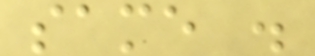same .
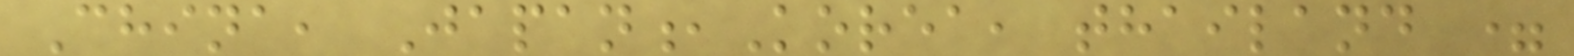China, Japan,Korea, thailand =
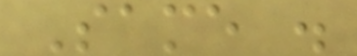Same .
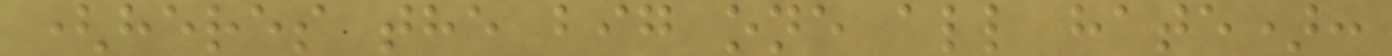(heres the big one all hate):
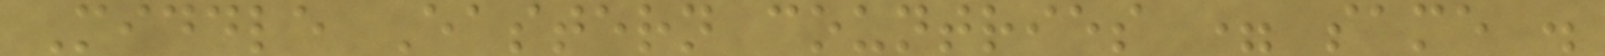Middle Eastern countries = same .
